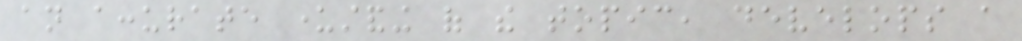an accurate understanding of the topic, develops a
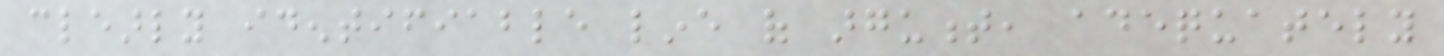clearly identifiable line of argument, adequately
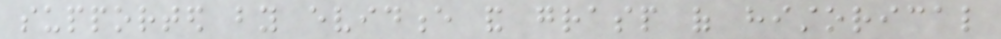supported by evidence and grasp of historical
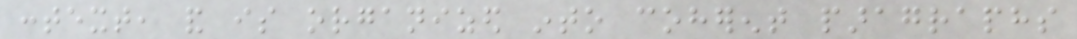context, and is organized into coherent paragraphs
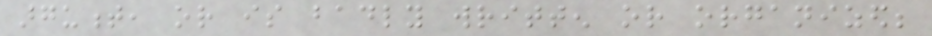argument, or is badly written or organized;
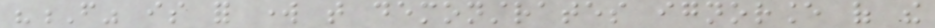"F" is for work that demonstrates ignorance of the
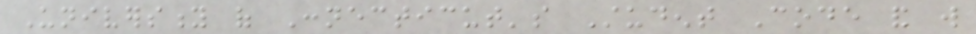University of Connecticut's Student Code and will
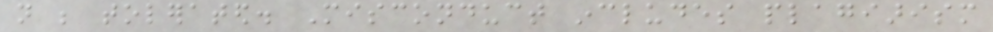not be tolerated. Misconduct includes plagiarism
